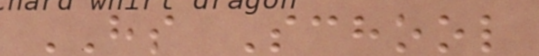HS School
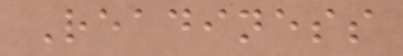Readiness
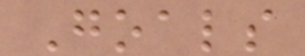Goals
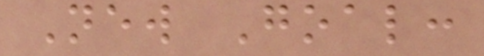New Goal:
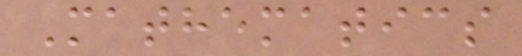Mathematics
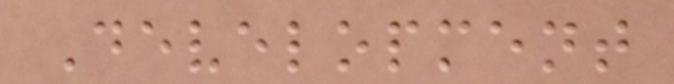Development
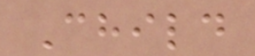Child
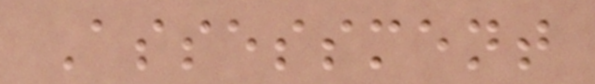Assessment
